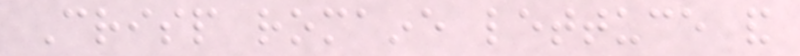Crisp romaine lettuce and
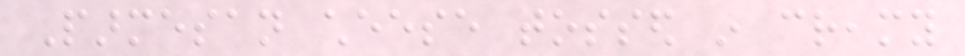Parmesan cheese tossed in creamy
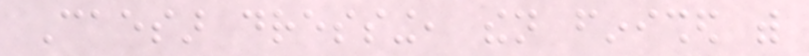Caesar dressing, then finished with
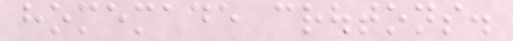homemade croutons.
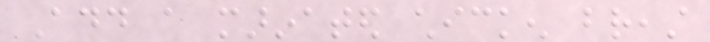Add a marinated chicken breast
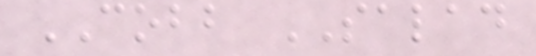COBB SALAD
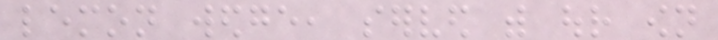lemon wedge, served with our own
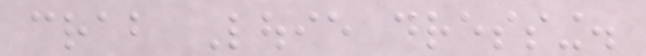crab Louie dressing.
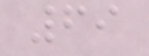69
